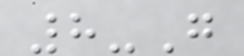8-G
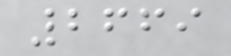2669
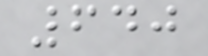640
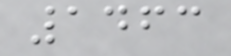1463
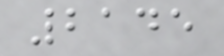2145
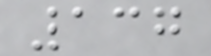137
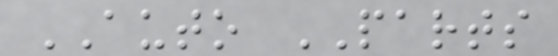AUTO PARTS
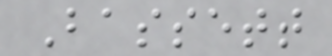Bassett
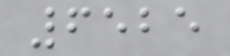6525
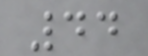44
